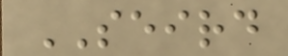SEIRD
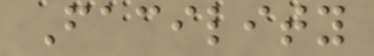Facility
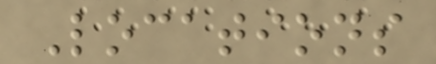Locations
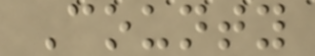County
